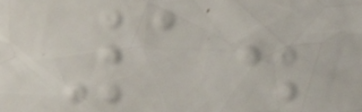1.
